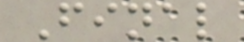Final
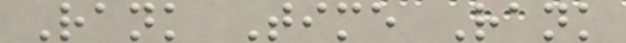Rank Time Rank
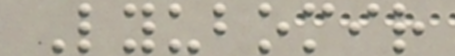Lyubomir
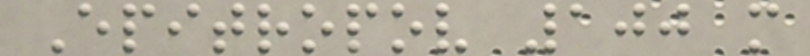Epitropov 100 m
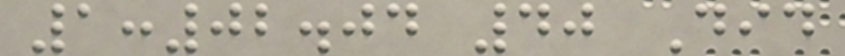1:02.04 40 Did
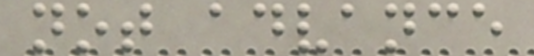not advance
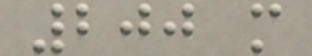200 m
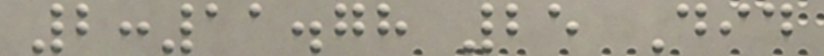2:11.78 25 Did
